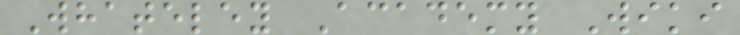Whateley Academy Wiki
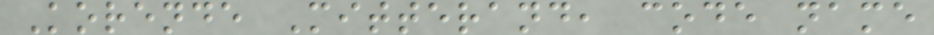Korende Mitterand, code name
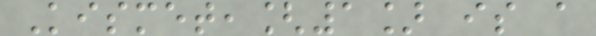Kismet,[1] is a
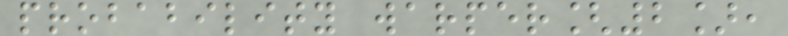probability warper[2],
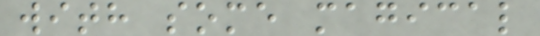with some magical
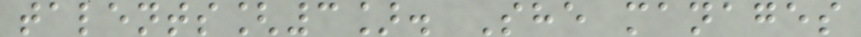talents[3]. She manages
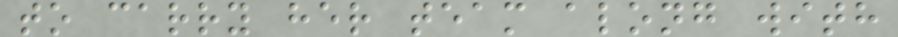to carry her team along with
